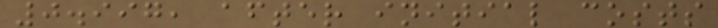0.997, after initial costs
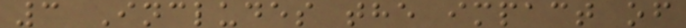3 Includes the impact of
